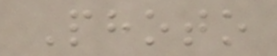Photo
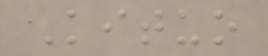Kituo
